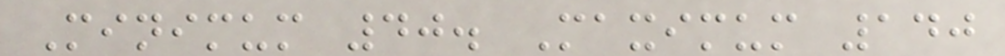Minimum 40. Maximum 140
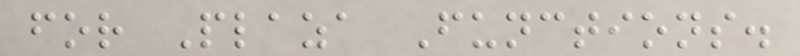for Plaza Functions.
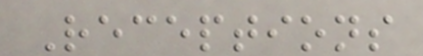Receptions
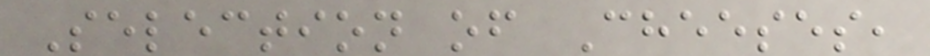Selection of Cheeses,
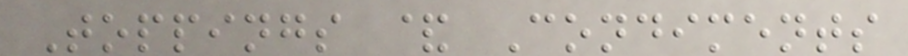Toppings & Condiments
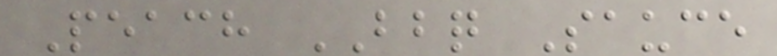Peach BBQ Sauce
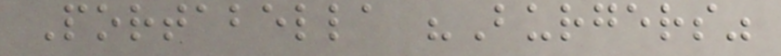Portabella "Burgers"
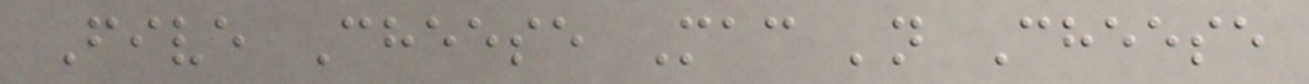Five Cheese Mac 'n Cheese
